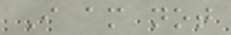I am not
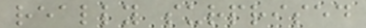really surprised
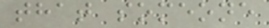that someone
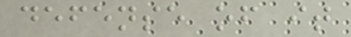defense of it
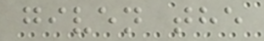given the
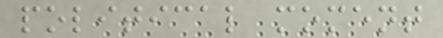political moment
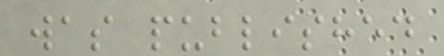was published
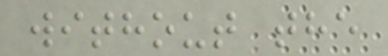without the
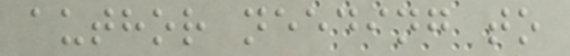author needing to
